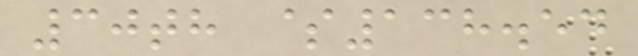30th $138.54
